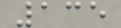135
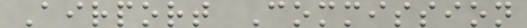Airport Commission
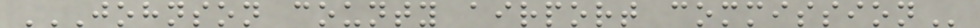JOHNSON COUNTY AIRPORT COMMISSION
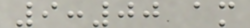9:00 am
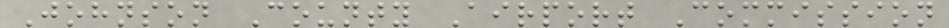Johnson County Airport Commission
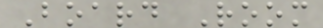Board Room
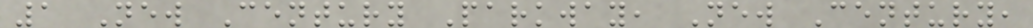1 New Century Parkway, New Century,
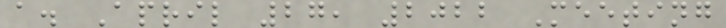a. April 27, 2022 Meeting
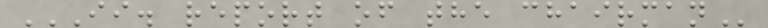II. REPORT OF THE CHAIRMAN
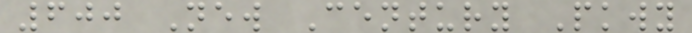600 New Century Pkwy
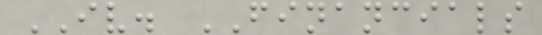IV. FINANCIALS
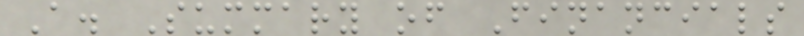A. Summary of Financials
